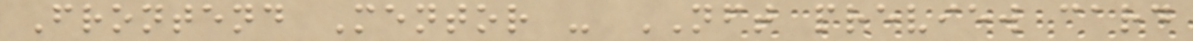Frontend Mentor - NFT preview card
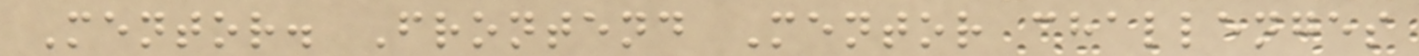Mentor. Frontend Mentor challenges
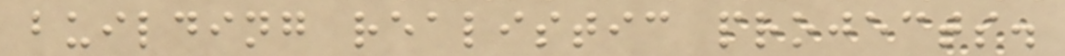building realistic projects.
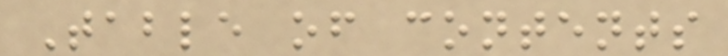Table of contents
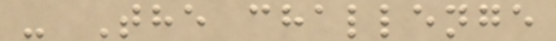- The challenge
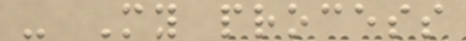- My process
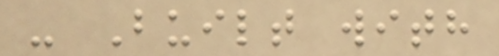- Built with
